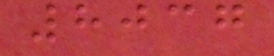8037
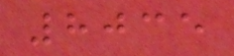8035
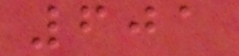601
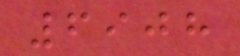6908
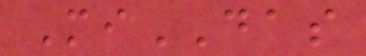MiDAS
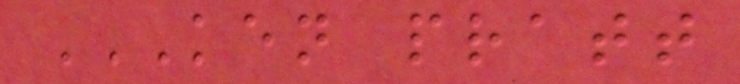KEN PRATT
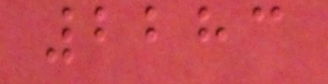2283
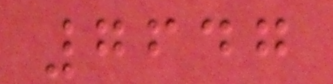7647
